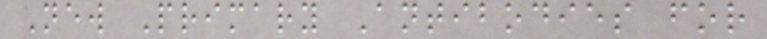New Primary Antibodies for
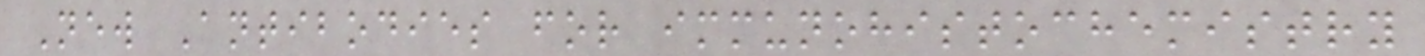New Antibodies for immunohistochemistry
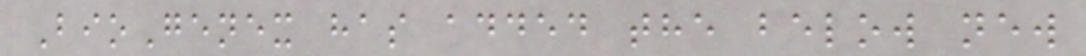BioGenex has added the below new
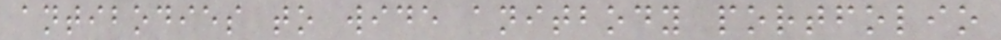antibodies to wide anitbody portfolio
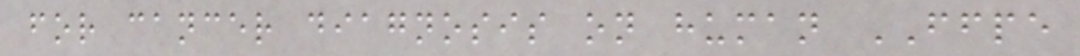for cancer diagnosis on human FFPE
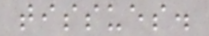tissues.
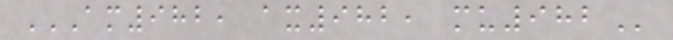AM982, AX982, MU982
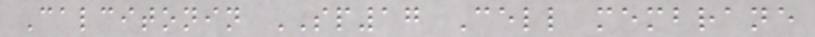Calcitonin SP17 Cell membrane
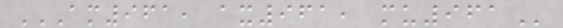AM961, AX961, MU961
